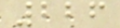226
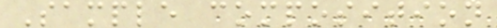Sample composition
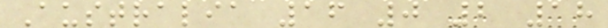Australia 16 0 2 18
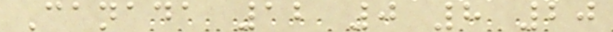Canada 12 0 8 20
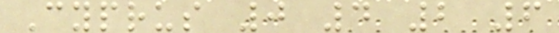Cyprus 0 4 2 6
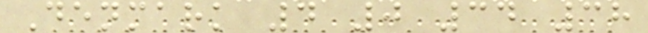Denmark 4 0 34 38
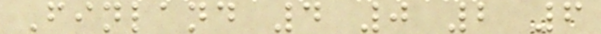Finland 4 0 2 6
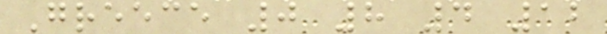Greece 0 8 4 12
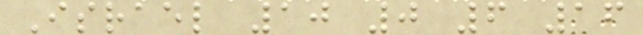Israel 10 0 6 16
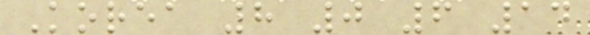Korea 8 0 6 14
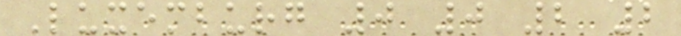Luxemburg 0 0 2 2
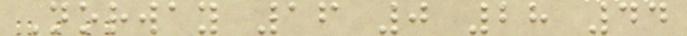Norway 16 0 28 44
